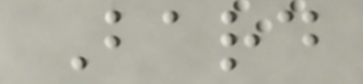Bard
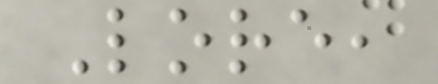Lore,
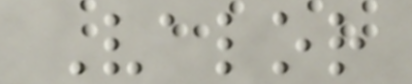Valor
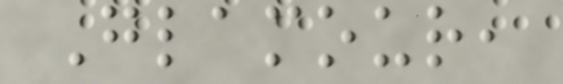Glamour,
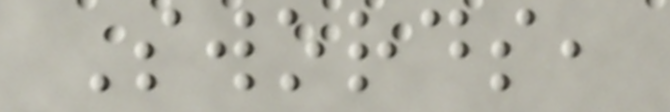Swords,
